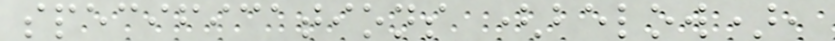specifications (below),
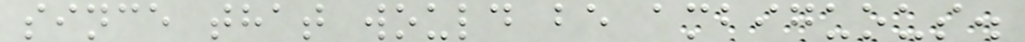since that would be ambiguous.
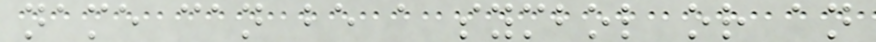name can be a symbol or an
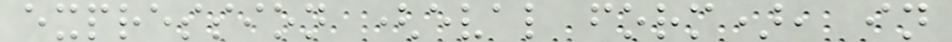expression (eval form), in
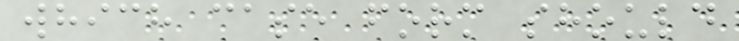which case form should
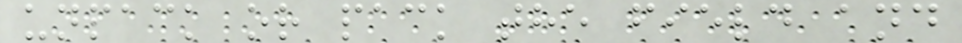unpack or pack the field and
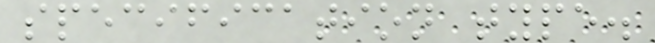specification type.
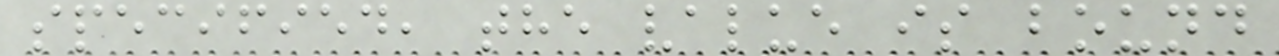specified, the value is bound
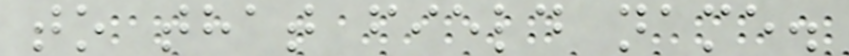to that field name.
